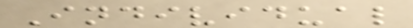Individual
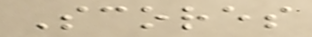Scores
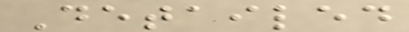Detailed
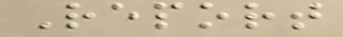Report
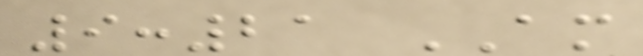9:21 AM
